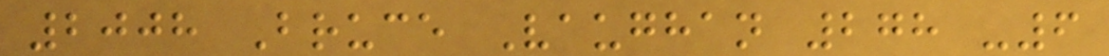2008 Bruce Vaughan 278 -6
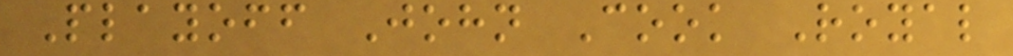Playoff John Cook Royal
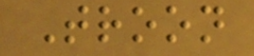Troon
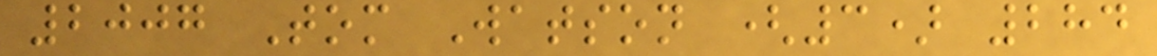2007 Tom Watson (3) 284
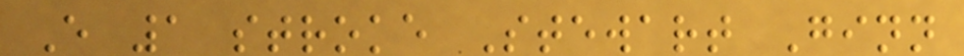E 1 stroke Stewart Ginn
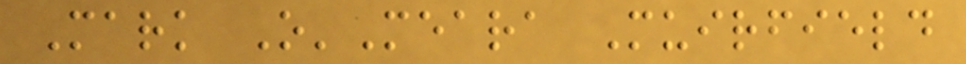Mark O'Meara Muirfield
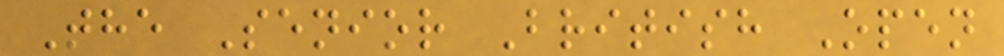The Senior British Open
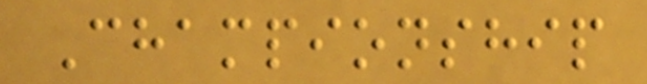Championship
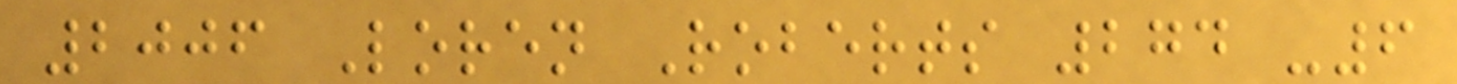2006 Loren Roberts 274 -6
